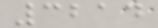3214
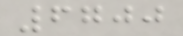6700
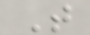T
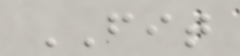FIT
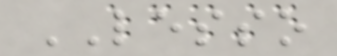LESSO
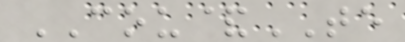COU&TE
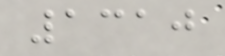1310
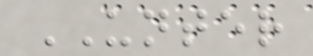UNTER
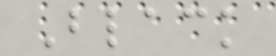Black
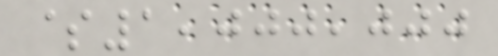$1,000,000
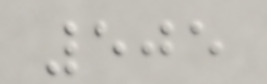505
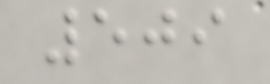509
